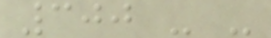300 - -
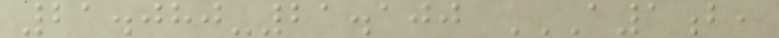21.080-21.100 A1B,
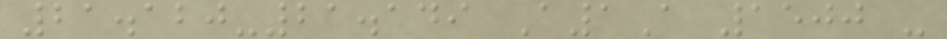21.120-21.149 A1A 1500 -
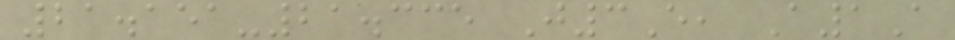21.151-21.335 J3E, A1A
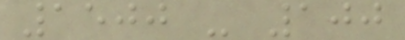1500 - 100
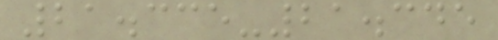21.335-21.345
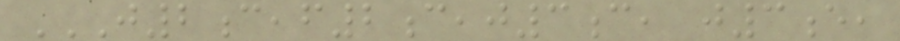J2C,F2C,J3C, J3E,
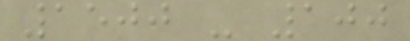1500 - 100
